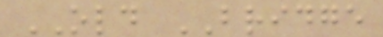OLD BRIDGE
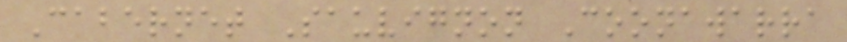Cabernet Sauvignon Coonawarra
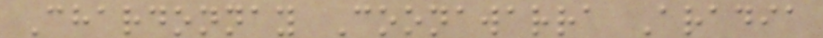Chardonnay Coonawarra Aradia
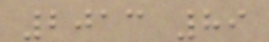2013 89
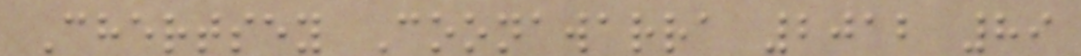Chertsey Coonawarra 2012 89
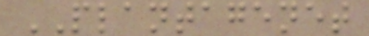PLANTAGENET
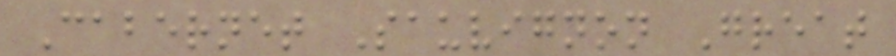Cabernet Sauvignon Great
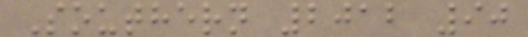Southern 2012 90
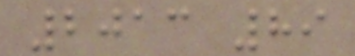2013 89
